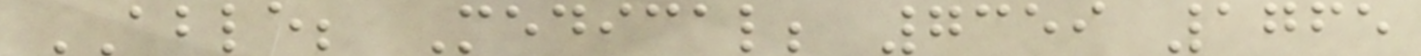ABLE; Medical; 7359 1765
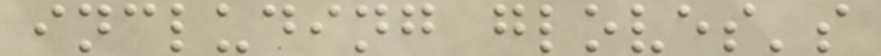including gloves's
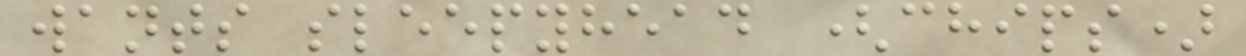wants sleepyhead (chips)
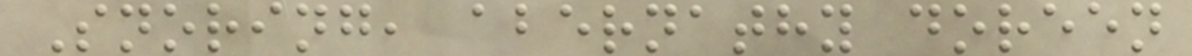Snoring, abernathy doreen
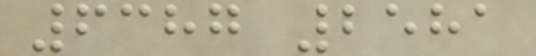6387 2581
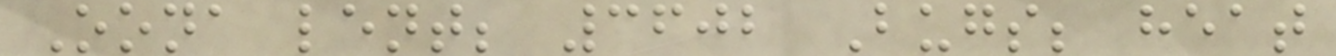Oona lent; 3602 Bugs; heat
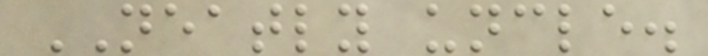NEATLY uncle.
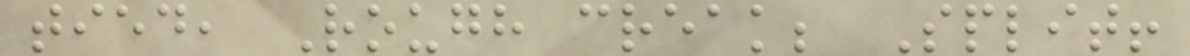tied, Rough creak; Split!
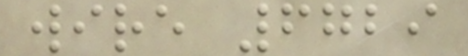wire 6729
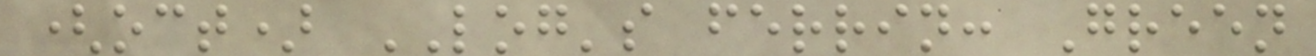(oct) LOG's ferrin: Green
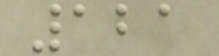121
